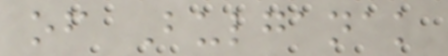of Bulganak
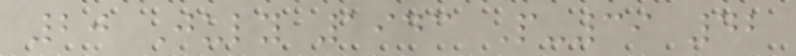20 July 1943 P-39 42
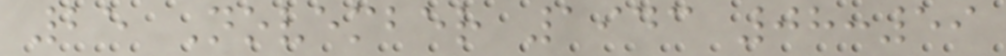25 November 1943 08:59
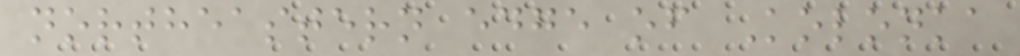northeastern edge of Kolonka
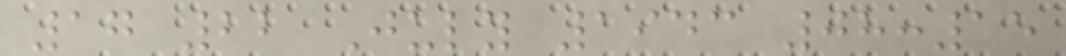17 22 July 1943 08:15
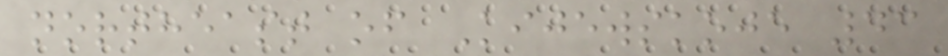northeast of Kijewskoje 43
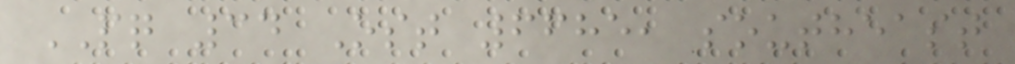PQ 34 Ost 6685, southeast
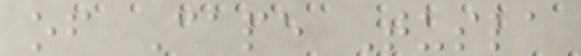of Cape Tusla
